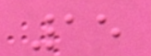15
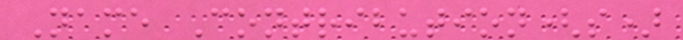Name Contribution(s)
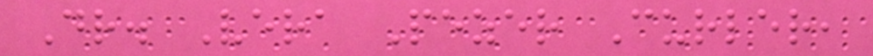Dr. Vera Pezer Curler,
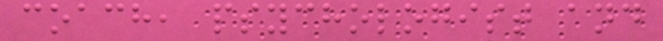coach, psychologist and
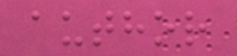author
